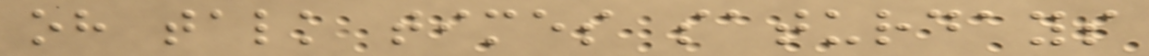oh talk times saturdays
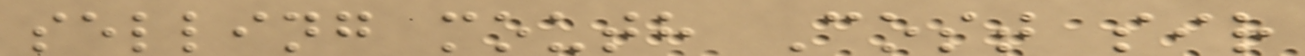selling mouth Cost sir
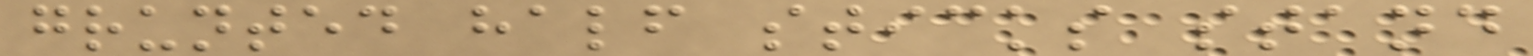grunted half sticks stand
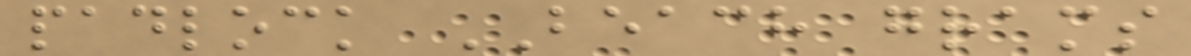padlock BEACH grams
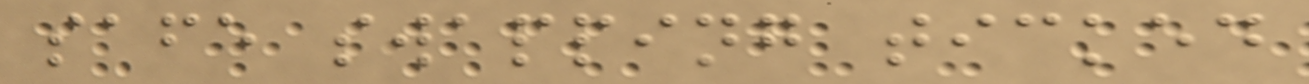safe swapping ticked
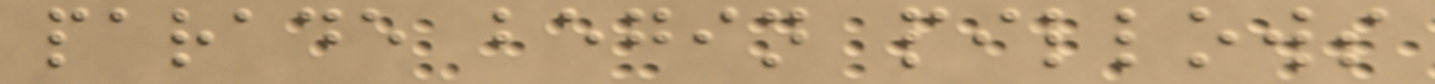parade begin pillows
